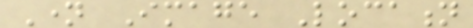Name Image Location
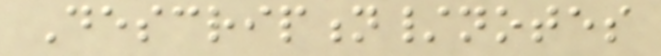Description/notes
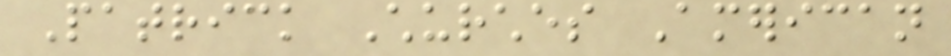Patrick Churches American
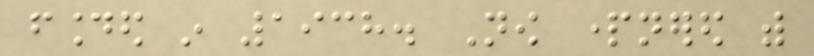founded in 1938. Now partnered with
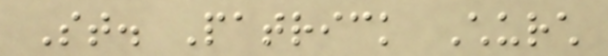St. Patrick Church
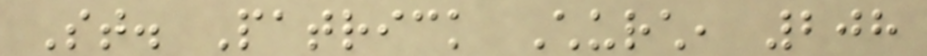St. Patrick Church, 208
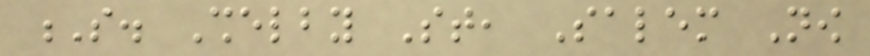S. Shelby St, Salem Now
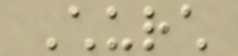Church
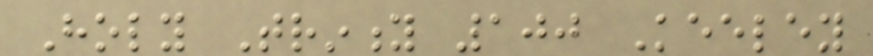Holy Trinity 100 Keeley
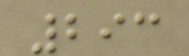293
